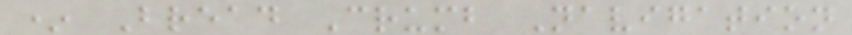* Bread Crumb Navigation
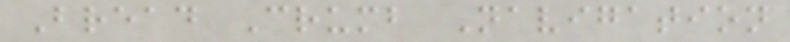Bread Crumb Navigation
